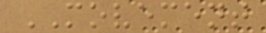MOVEMENT
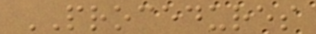PROCEDURES
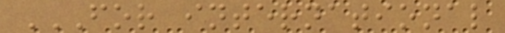FOR INTERNATIONAL
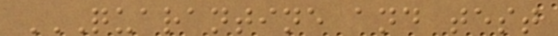QUARANTINE AND TEST
